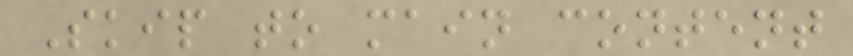Skip to main content
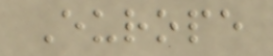Europe
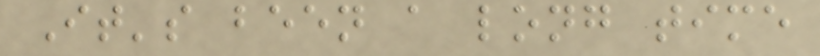It's been a long time
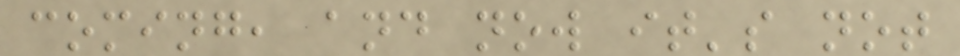coming, and now it's not
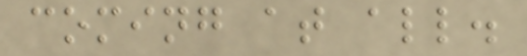coming at all.
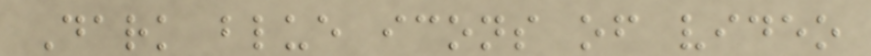Dark blue icons of video
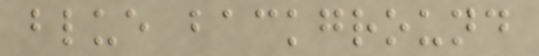blue background
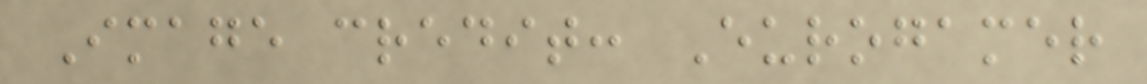Image credit: Eurogamer
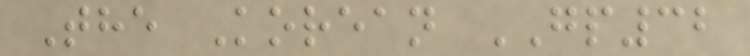The Korean GP32
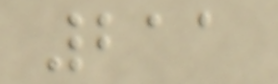211
